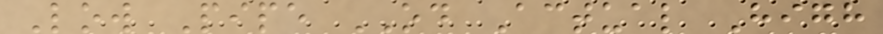Low Pipe OD Actual High
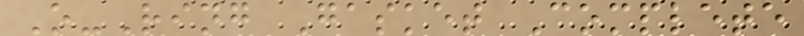O-Ring Gasket Complete
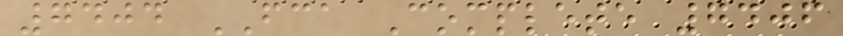7404 FCA Complete 7406
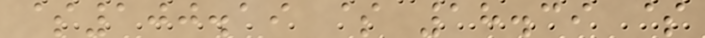$100.19 $ 18.39 $
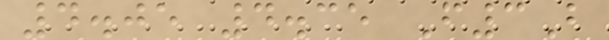4.05 4.35 F3B
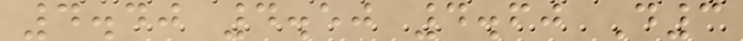4.40 4.50 4.60 D3
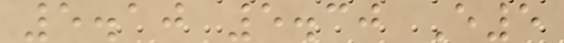5.10 5.30 E5
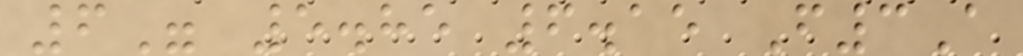6" 5.85 6.15 F3A
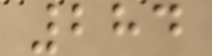284
